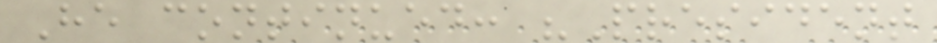He continued: "President
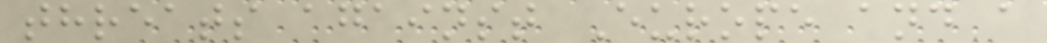threats against Europe and a
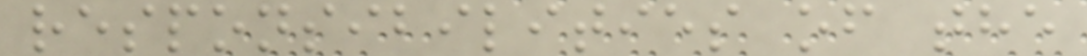responsibilities of the
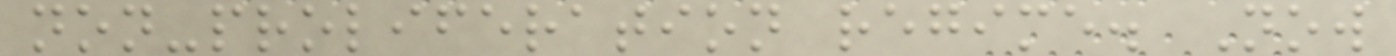non-proliferation regime. Now
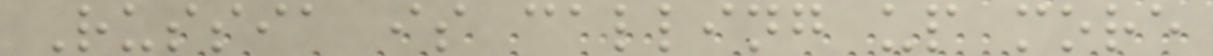Russia is calling up more
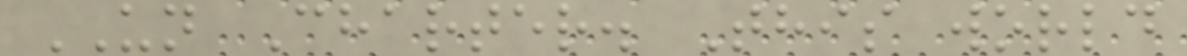UN Charter. This world
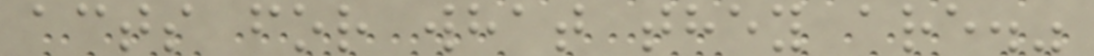acts for what they are."
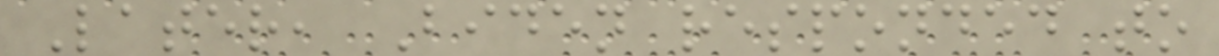Later, Biden responded to
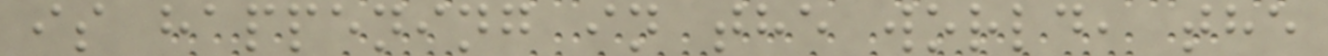is happening in the world, the
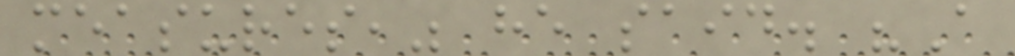measures," he said. "A
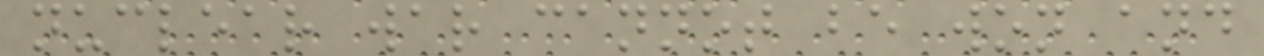nuclear war cannot be won and
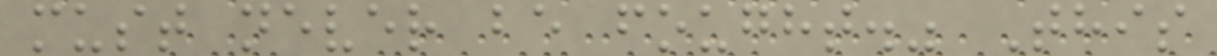must never be fought." This
